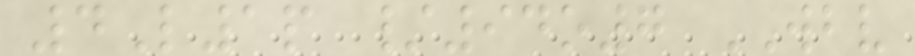4L1p /94o7 WBV
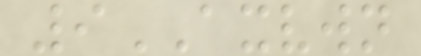9AXVWN
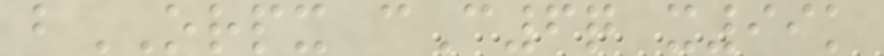bORPX cC6q x99k
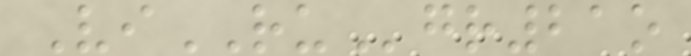ViRUgr21o
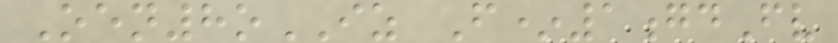Oen8oIZ F*1gdFv
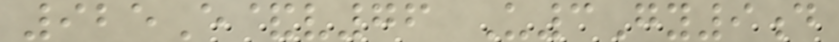925E&v76 U3Gy9d
